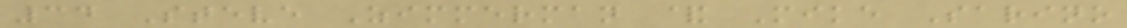34 Steve Zimmerman & Mike Sarino
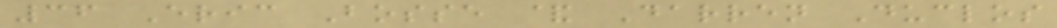36 Eric Bosse & Darren Duclos
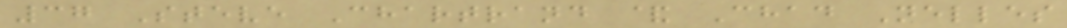37 Steve Chartrand & Chad Nelles
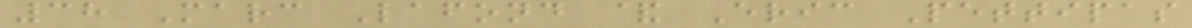38 Marc Lafond & Eric Pettipas
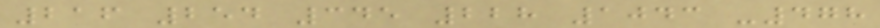216 254 345 228 1043 -478
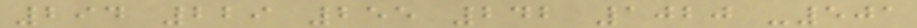294 229 255 242 1020 -501
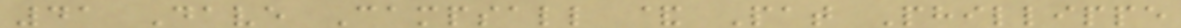41 Dave Campsall & Pat Phillippe
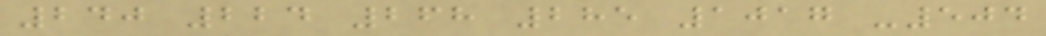240 224 268 285 1017 -504
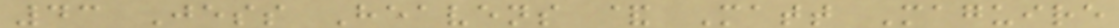43 Jess Heavens & Matt Maguire
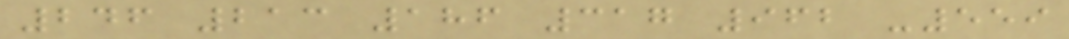246 213 186 317 962 -559
